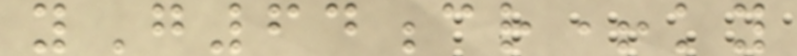yG64cr+ky
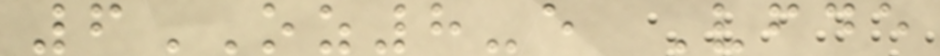6OZ8-e Vfde
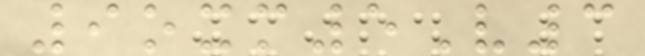9oxm5V3
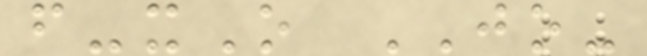f-xO JO-
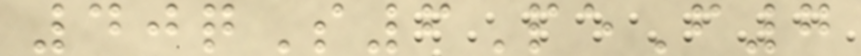40qS6PeF7
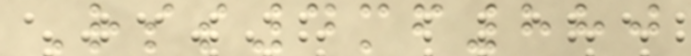Rss4mf880
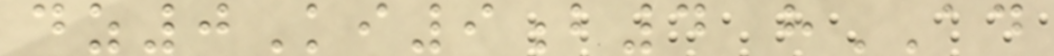dz0Ki9b4 hAD
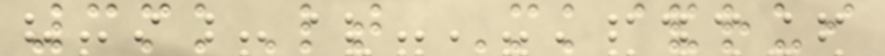3mkLt Mk&rui
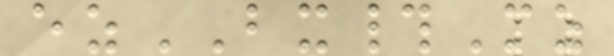ezBX#Mz
